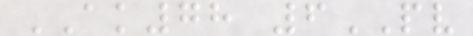AK78 6PV
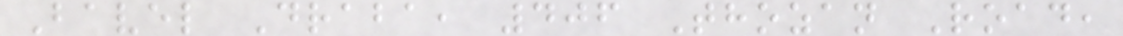Bavel Draba, 406 Thozan Road,
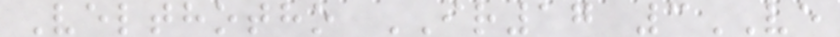Velthotho IR17 3VE
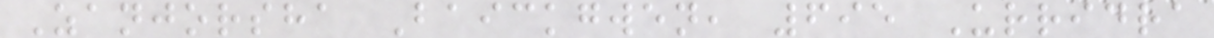Zanjorsha Baickgwen, 695 Urridra
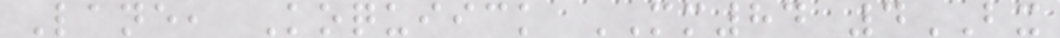Lane, Koquiick MM84 4BX
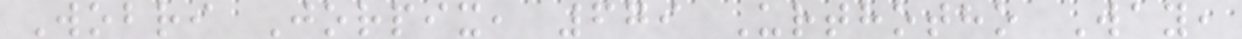Wobri Jorpix, 679 Urthotho Way,
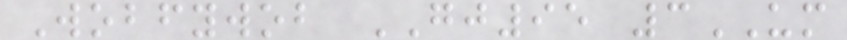Wobfywob GJ95 3UM
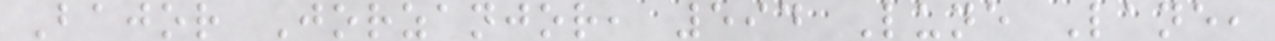Bajor Jorzanjor, 594 Lune Lane,
